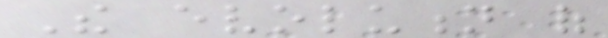The evolution of
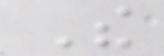The
